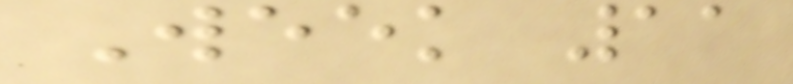Week 11
